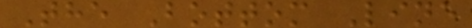The Bottom Line
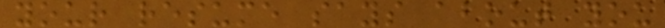your resume says about you
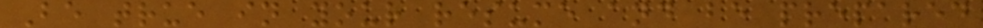Be true in your resume and be prepared
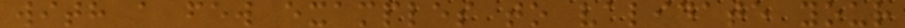with a few examples to validate your
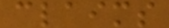claims
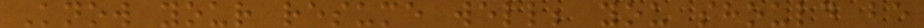Know your resume well; you should be
